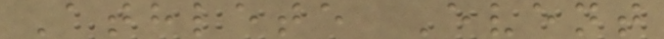Athlete Event
